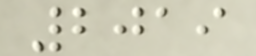2019
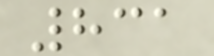831
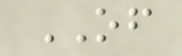OF
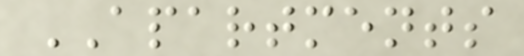APARTMENTS
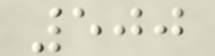500
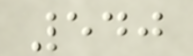540
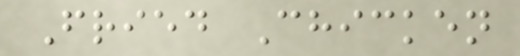Fried Chicken
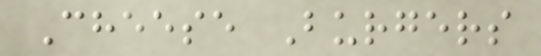Cheese Burgers
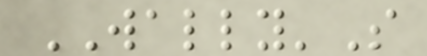WALLY'S
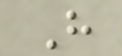H
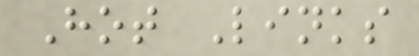Hot Links
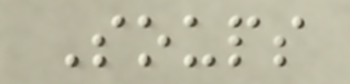Soups
